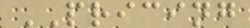PRICING
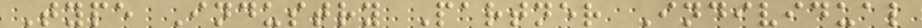Type Industry Partner Individual
